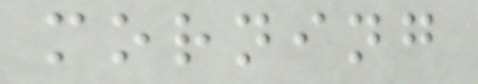morning
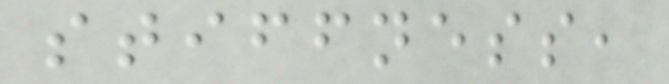stiffness,
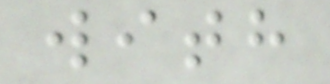with
